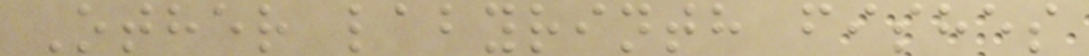Other labyrinth fishes
